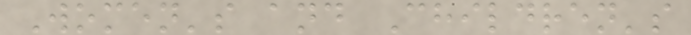Women's and Children's
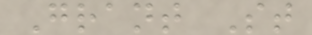Grant St
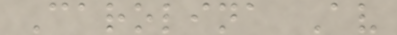Carolina Av
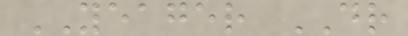YEAGER DR
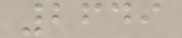2649
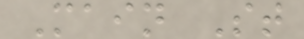Main St
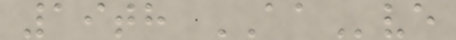19th AAve
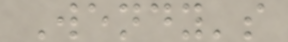Wendy's
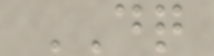DQ
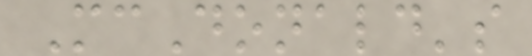McDonald's
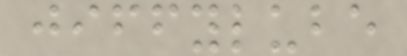jiffylube
